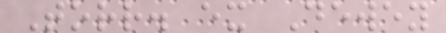Torr. ex Dewey
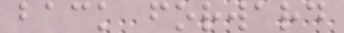back forward
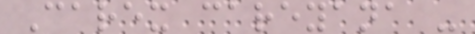Carex careyana -
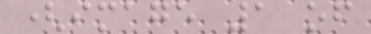(image 1 of
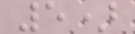5)
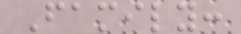Family:
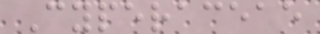Cyperaceae
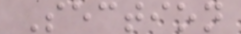Section
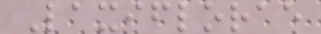Laxiflorae
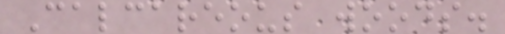Calcareous woods.
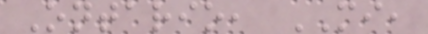Ontario, MI,
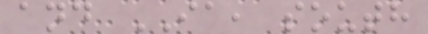and IA, south
